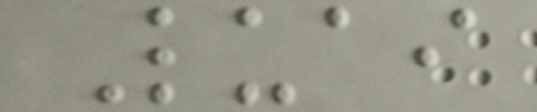Luai
